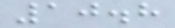10.8
